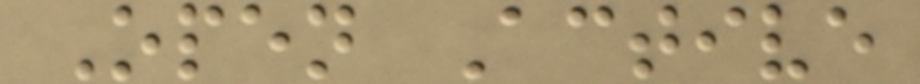Open Active
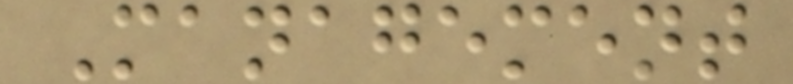Management
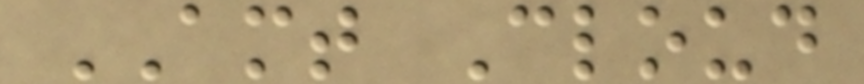AMT Cloud
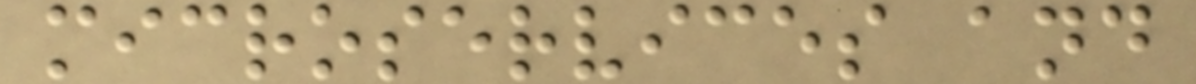microservices and
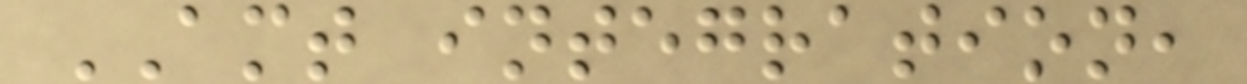AMT integration,
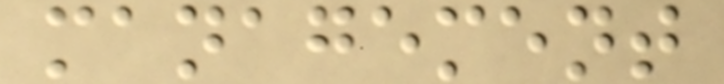management
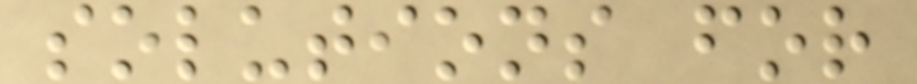solutions for
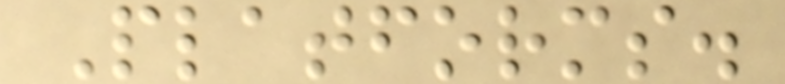Platforms.
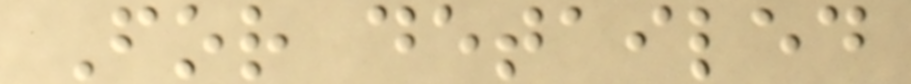For detailed
